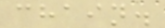chain.
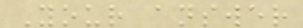Your answer
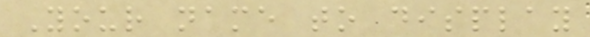Your name to display
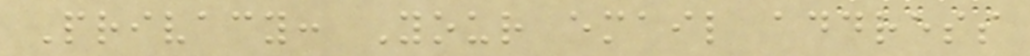Privacy: Your email address
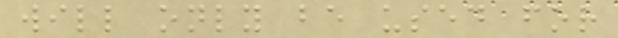will only be used for
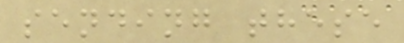sending these
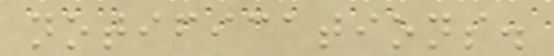notifications.
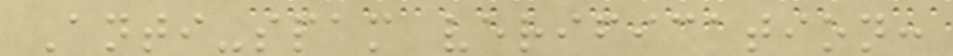Anti-spam verification:
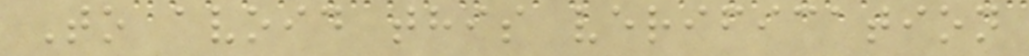To avoid this verification
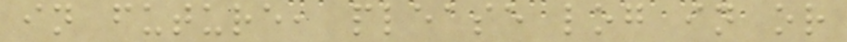in future, please log in or
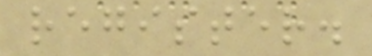register.
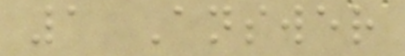1 Answer
